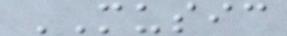MUSIC
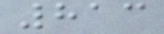813
